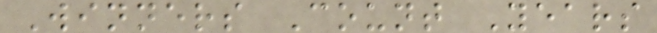Winners Count Years
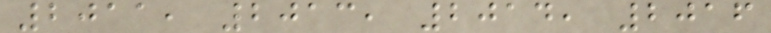2011, 2013, 2014, 2016
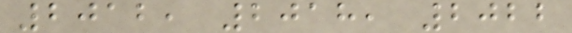2012, 2018, 2022
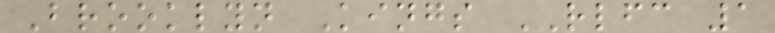Brooklyn Kings RLFC 1
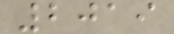2019
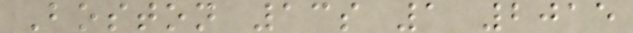Boston 13s 1 2015
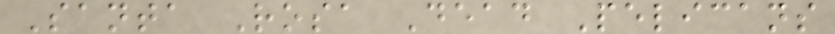Santa Rosa Dead Pelicans
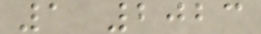1 2023
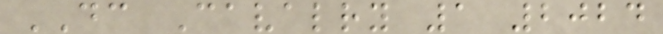DC Cavalry 1 2024
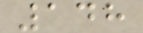148
